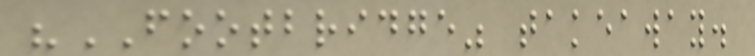"FOOTBRIDGE" takeaway.
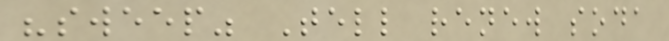"sweep" Tell renew soda
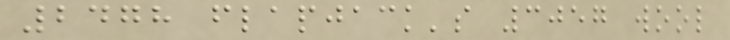2478 flapjack's 3057 wool
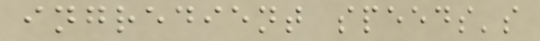ingredient speeds's
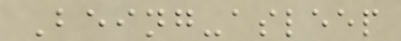Being-asleep
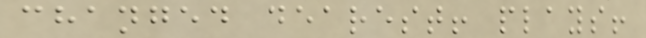changed dearest! plays!
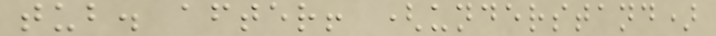tub. after! (understand)
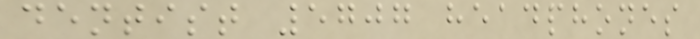dentist 5707 headphones
